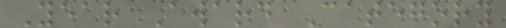Year Award Category
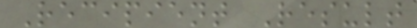Recipient Result
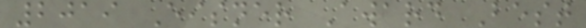2019 Eisner Award Best
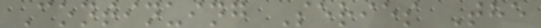Continuing Series The
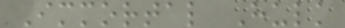Immortal Hulk
